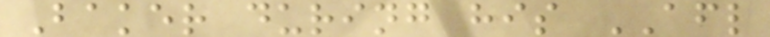Baker during his AFL
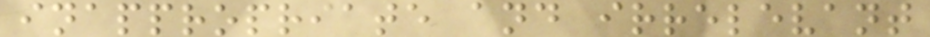inappropriate and irrelevant
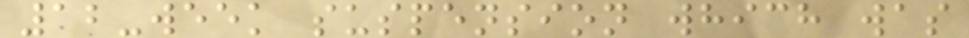12-week suspension which was
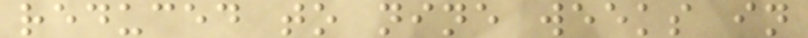reduced to nine weeks in
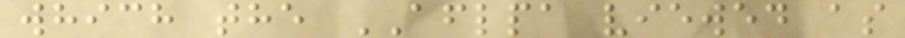which the AFLPA viewed as
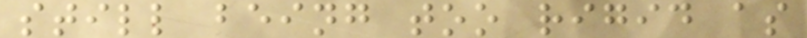still being too rigid as
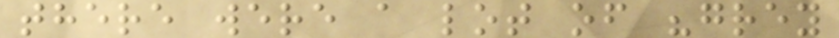there were a lot of "grey
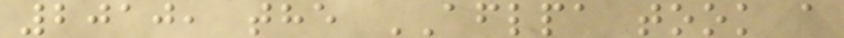2010, the AFLPA took a
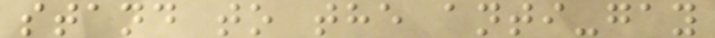stand to the anti-gay
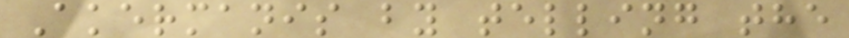Akermanis by telling the
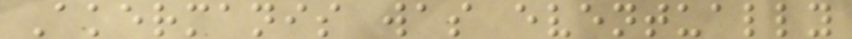Akermanis was eventually
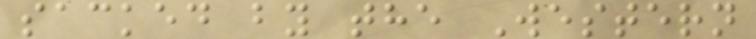sacked by the Western
